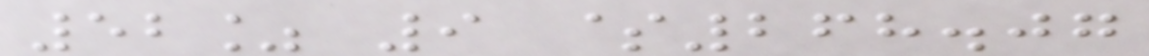52% 9 $268.07
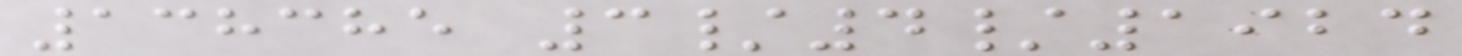138385 3/4/1924
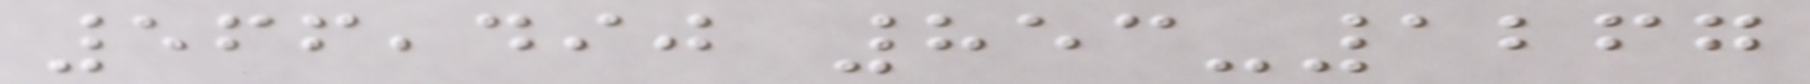566,490 853-1267
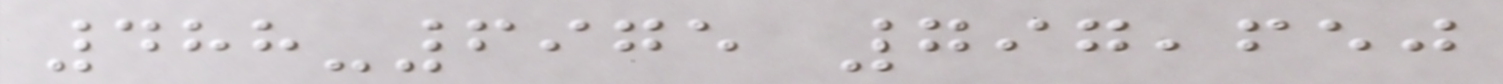488-6975 797,650
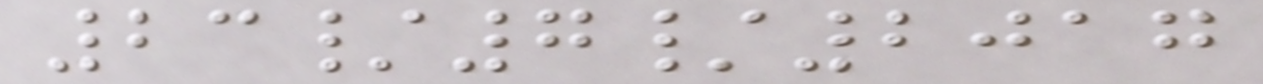23/7/2017
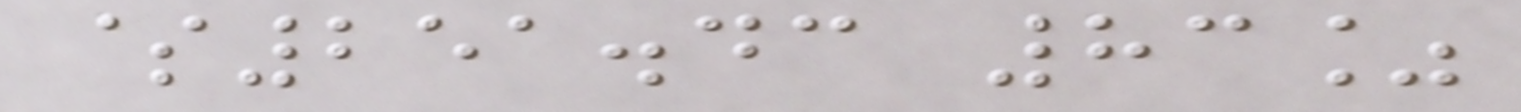$251.43 83%
